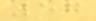56
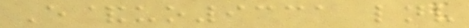E&uo9331 lnv
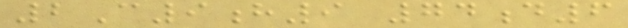2C9h9 74d6
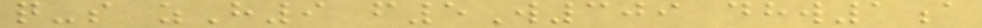q-s zH9 f5W309 dhw1a
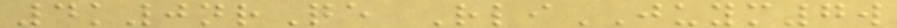4k0nrQe RliJUYM7w
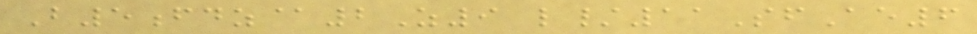B5fdz@2Z9 l/11SfAe6
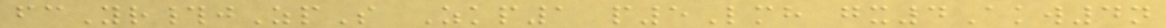fcYr#jZpS Zkp1 p5Lmh gx4Akw4n
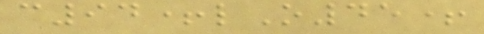c94+lO45+
